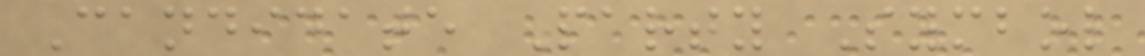Candidate Party Symbol
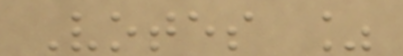Votes %
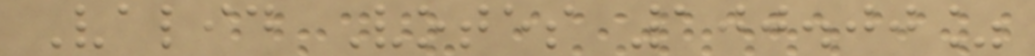Valid Votes 100.00%
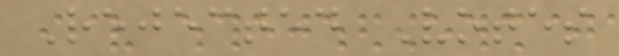Rejected Votes
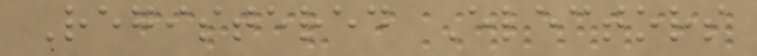Registered Electors
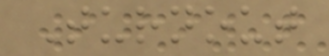Turnout
